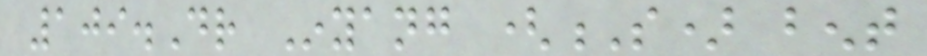109.Dr Inyang (S) bent
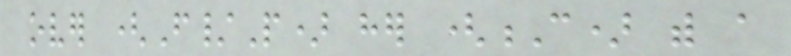over (F/P) her (C) with a
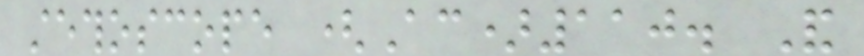stethoscope (Ac)110. And
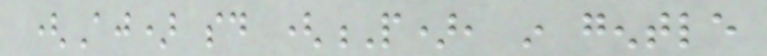(Aj) said (P), in gentle
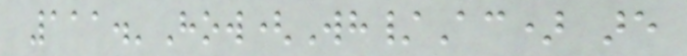111.'How(Wh/Ac) are
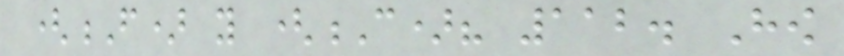(F) you (C)? 112. How
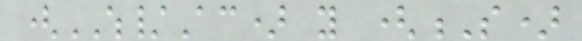(WH/Ac) you (S)
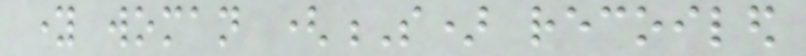young woman (S) recoiled
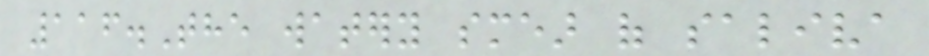116.The watery smear of saliva
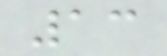13
